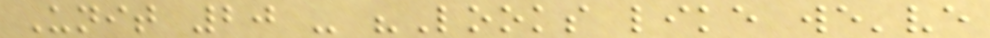Unit 20 - "Looks like we've
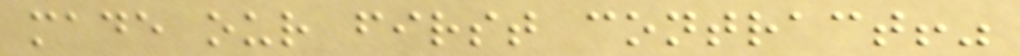made our first contract!"
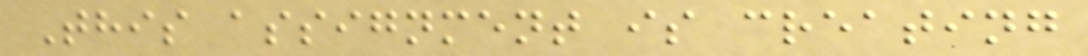This assignment is creating
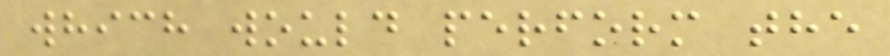which would perform the
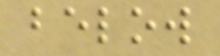below
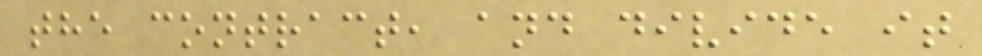the contract, and divide it
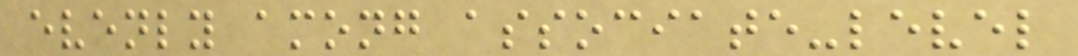evenly among associate-level
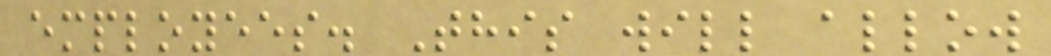employees. This will allow
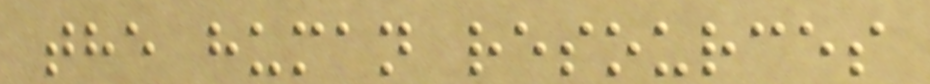the human resources
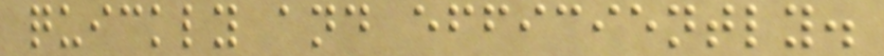quickly and efficiently.
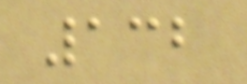132
